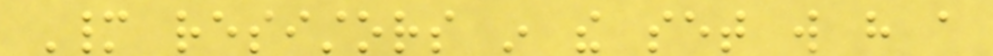Many resistors in the set will have a
